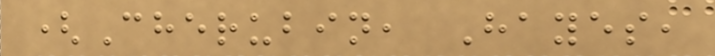(Cherubin, Hayes,
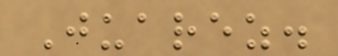Juarez.
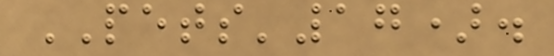PETS'17).
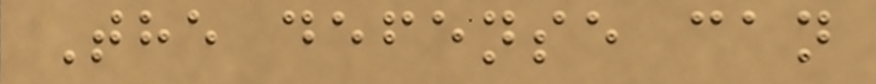The defense can
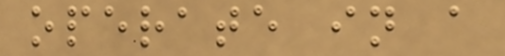operate in a
